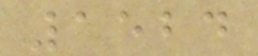1524
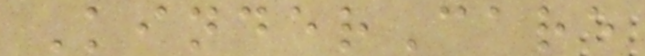KinderCare
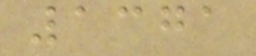1371
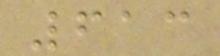613
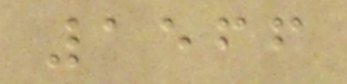1566
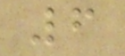6
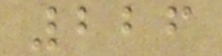226
